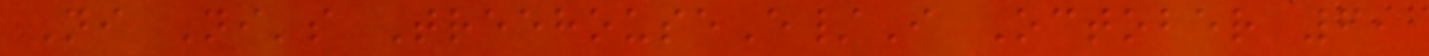Ni Ni's TreehouseE/I October 6,
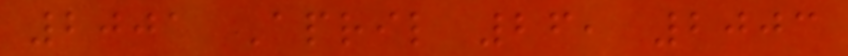2001 April 26, 2003
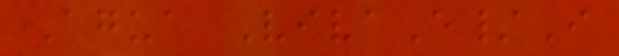Agua VivaE/I
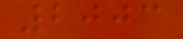2003
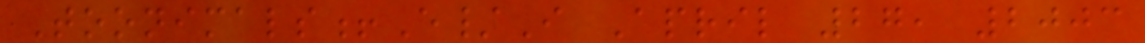Toonimals!E/I April 27, 2003
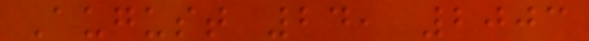August 24, 2003
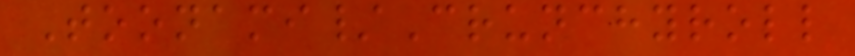Toonami/Crunchyroll
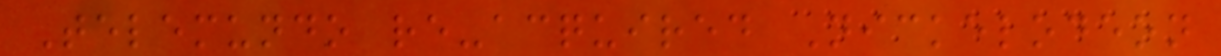Telemundo re-acquired Nickelodeon
